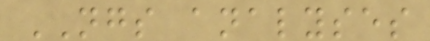NGS analyses
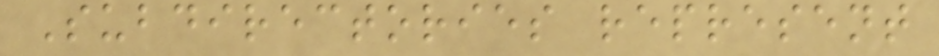Subdirectories represent
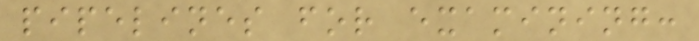pipelines for examining:
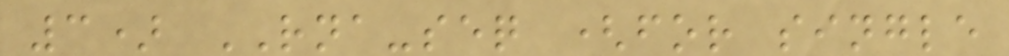3) RNA-seq (for single
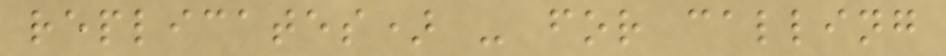replicates) - for calling
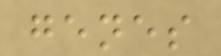genes
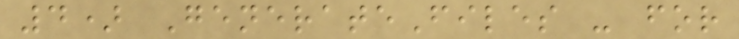4) GenerateFiles - for
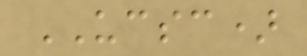UCSC)
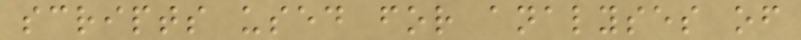scripts used for analyses of
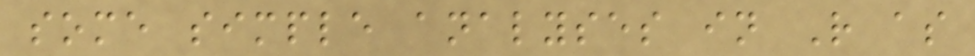some simple analyses in R as
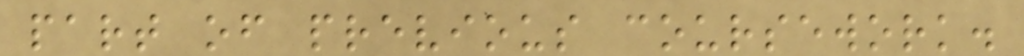part of previous coursework.
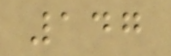147
